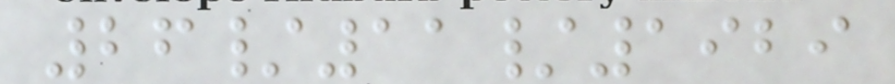26/11/1929
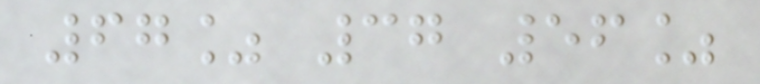67% 37 56%
